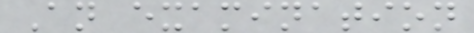An examination
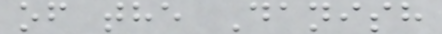of the Danish
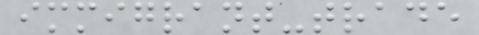immigrant-trade
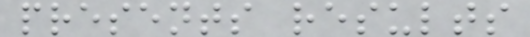presents results
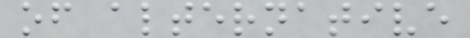of alternative
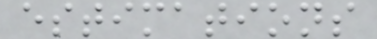estimations
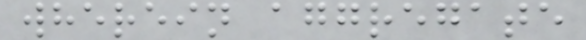wherein aggregate
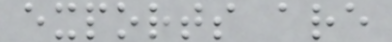exports are
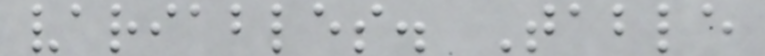variables. Table
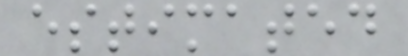estimated
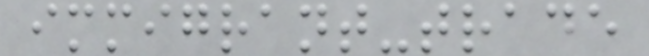immigrant-trade
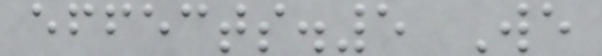effects.5 We
